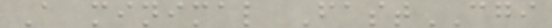A minimal FastCGI
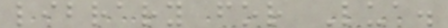library for Lua.
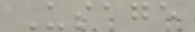Usage
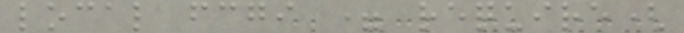local fcgi = require(
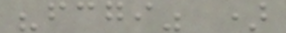"fcgi" )
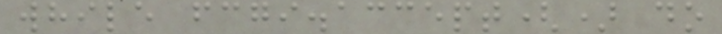while fcgi.accept() do
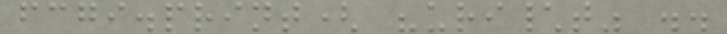fcgi.print( "uri\t" ..
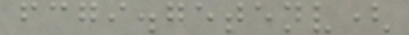fcgi.getenv(
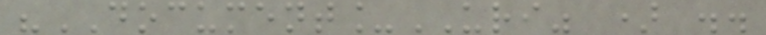"DOCUMENT_URI" ) ..
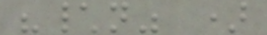"\n" )
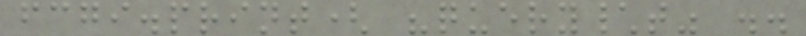fcgi.print( "query\t" ..
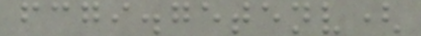fcgi.getenv(
